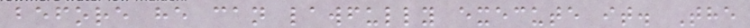before he can lawfully execute it. The
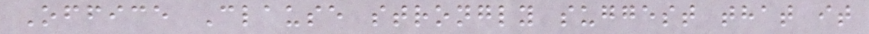Office Clause strongly suggest that it
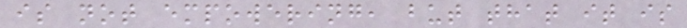is not empowering, but that it is
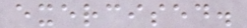exercised.
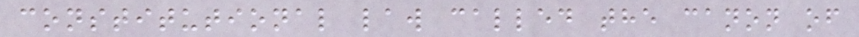constitutional law called the canon of
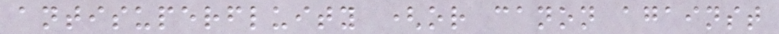antisuperfluity (or canon against
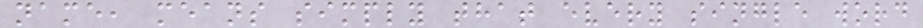name, means simply that every single word
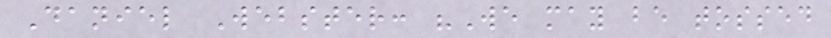Daniel Webster: "We may be tossed
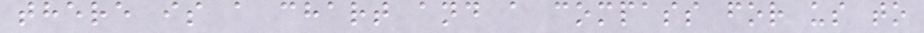there is a chart and a compass for us to
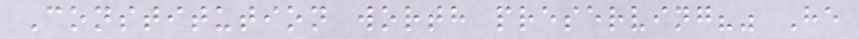Constitution worth preserving?" He
